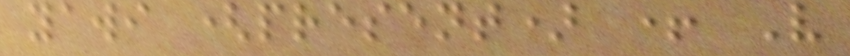yawi (present) + V
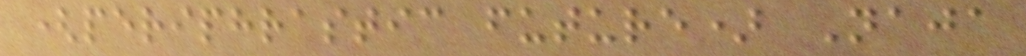(periphrastic future) Naja
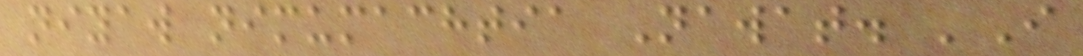niyaw nimumachtia Nawat. 'I
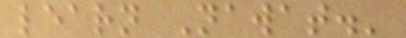learn Nawat.'
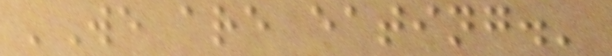'We are eating.'
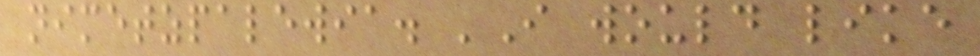nimetzpalewia. 'I would like
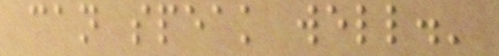can speak well.'
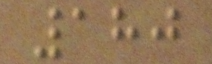180
